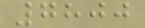7800
